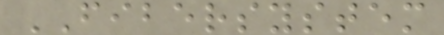FIBERSYSTEM
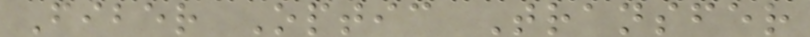Fiber Optic Transfer
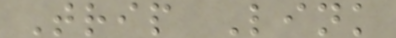Trip Link
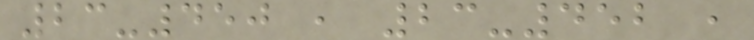23-450 , 23-452 ,
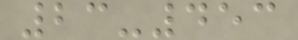23-453
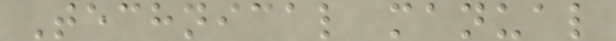Technical manual
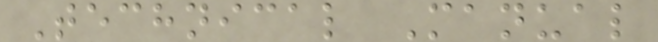Technical Manual
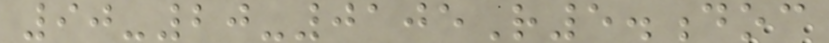90-20-0105R5.doc
